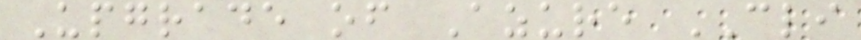Upgrade of Azure CLI
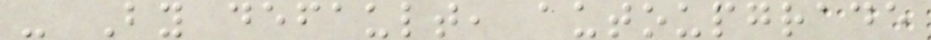- By default, autoupgrade
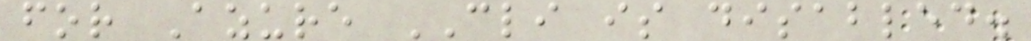for Azure CLI is disabled.
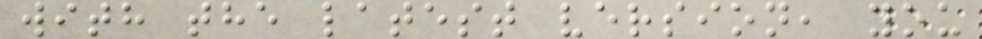with the latest version, you
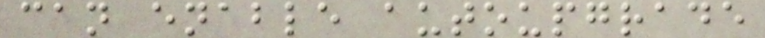can enable autoupgrade
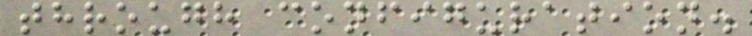through configuration.
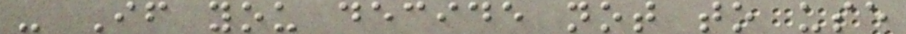- If you decide not to use
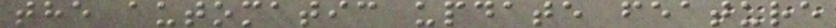the automatic update feature
